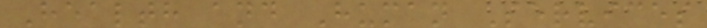Health and Human Services
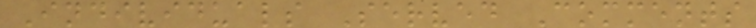Individuals Served Comments
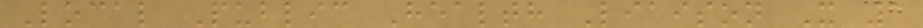Local Public Health Liaison X 1
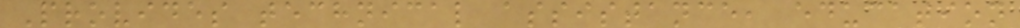Provides technical assistance, education
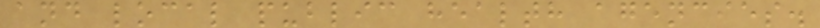and local public health agencies.
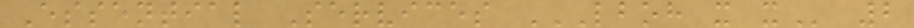Essential Services LBOH X X 2
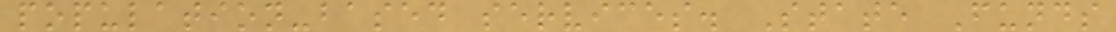population-based services. State Funds
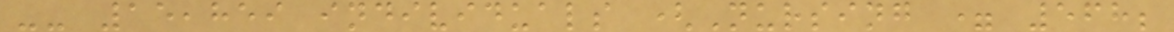-- 15,859 individuals (Nursing = 568;
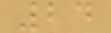24
